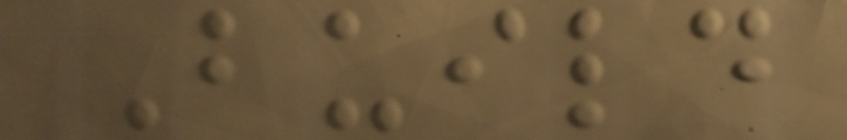Build
